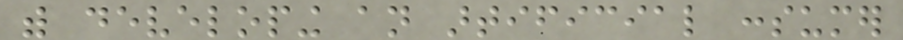with developing an artificial consumer
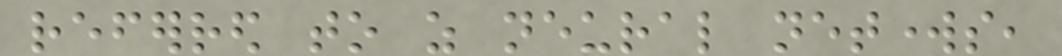referred to as neural networks,
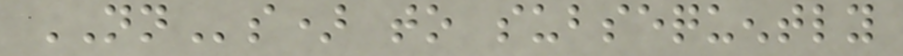NNs) to subsequently
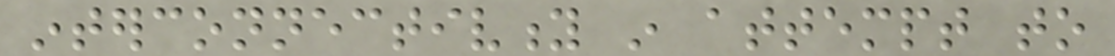interconnectivity in attempt to
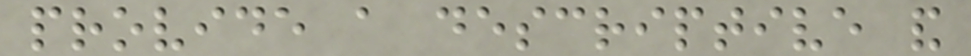provide a descriptive and
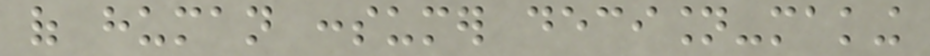of human consumer decision-making
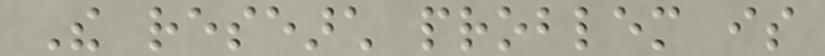The research problem is
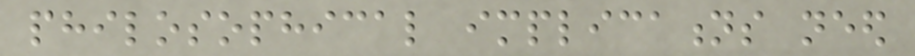philosophical implications need
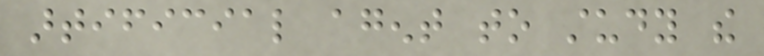artificial agent to study the
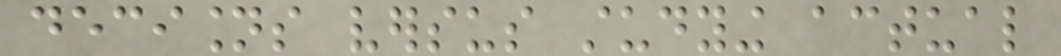decisions versus studying actual
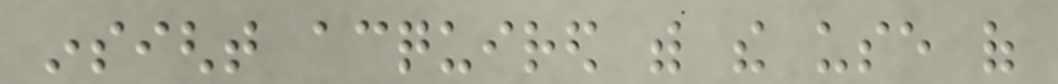insight acquired with the use of
